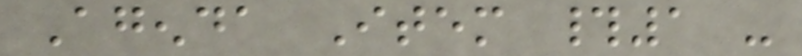Agenda Item #1 -
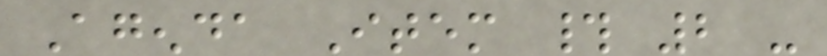Agenda Item # 2 -
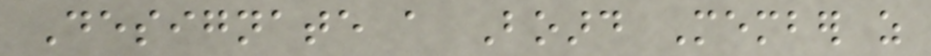Designate a Board Member as
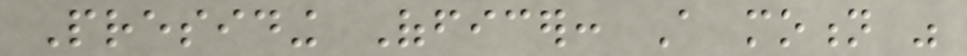Presiding Officer: A motion was
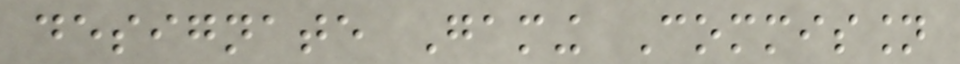designate Gaming Commission
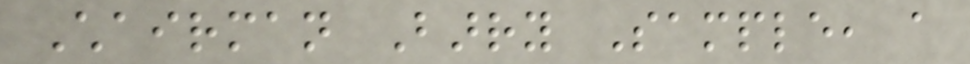Chairman Barry Sample, a
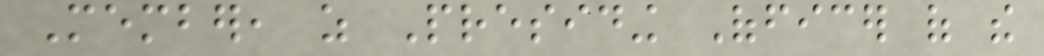Member, as Presiding Officer of the
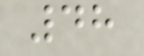48
